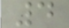4
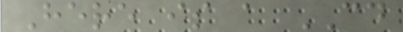Here is a CD
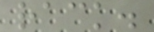rack.
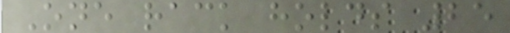One rack holds 25
